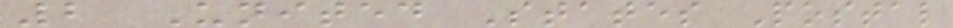2 United States Postal
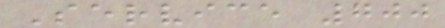Service 700
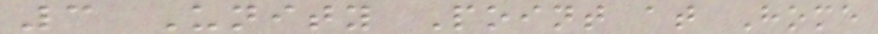3 Unity Point at Home
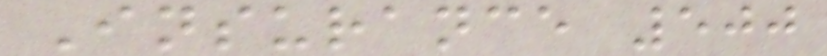Insurance 500
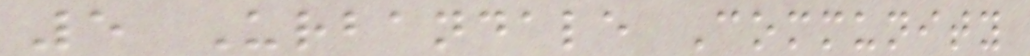5 Urbandale Community
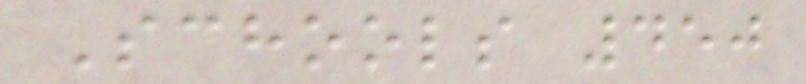Schools 450
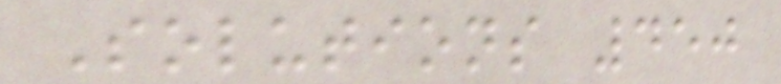Solutions 450
